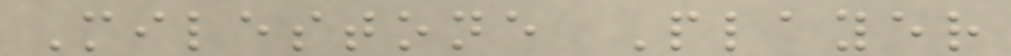Milestone Player
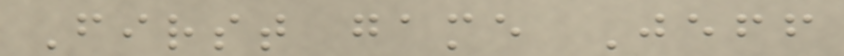First game Jeff
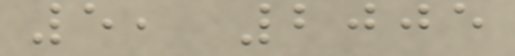5, 2005
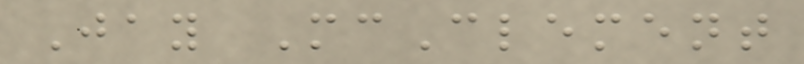Jay McClement
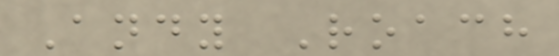Andy Roach
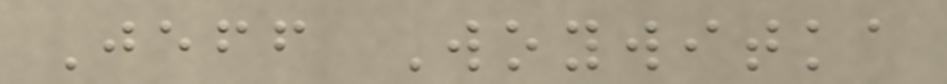Jeff Woywitka
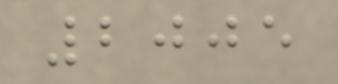2005
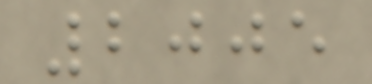2005
